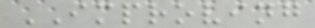IMPROVING
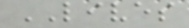LIVES
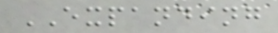EXPANDING
